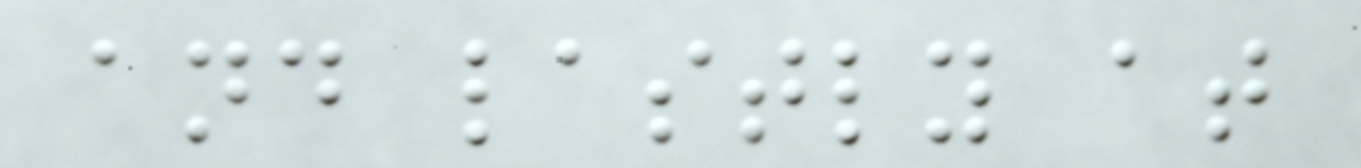and lastly at
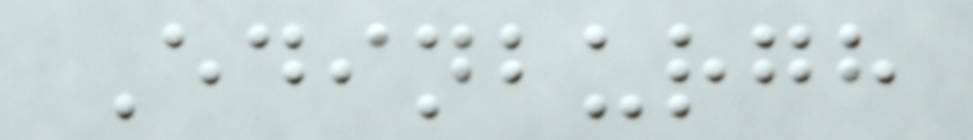Edinburgh
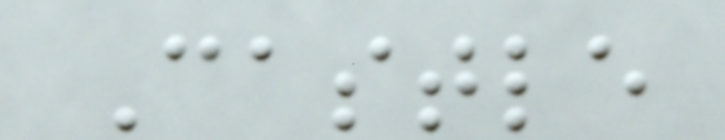Castle
